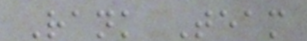Rank Team
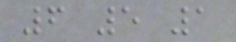6 5 1
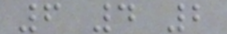6 4 2
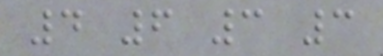4 6 3 3
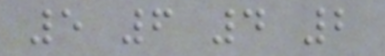5 6 4 2
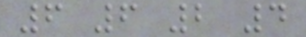6 6 2 4
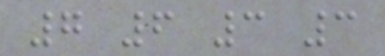7 6 3 3
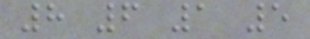8 6 1 5
